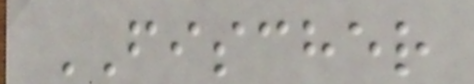FISCHER
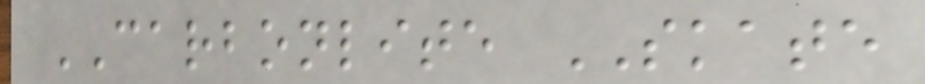CARBONLITE SKATE
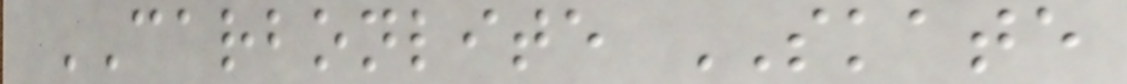CARBONLITE SKATE
